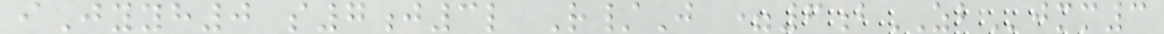iJyyh0 s7j3l R/J =6bZBjmm3
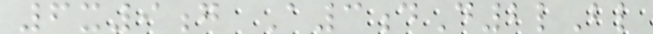6x9g A3dD2lBl
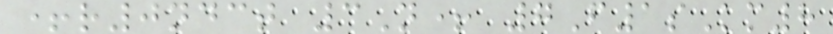+r0ndct 3N+ 7F1sKm8
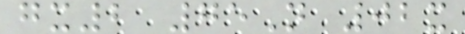gx2 75N 02x
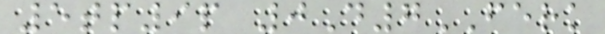5tp9p 0D7FERK
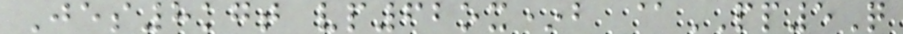Jes8kgt vp62ox*b @PP5Q
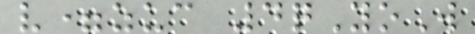v=zuc 4qYoW
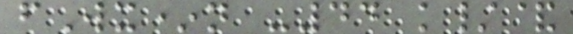fWx*n -44 k/&
